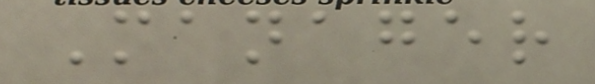Manager
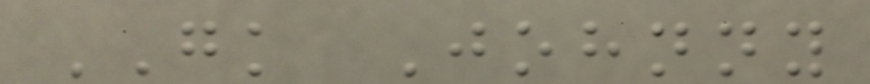GK Johnny
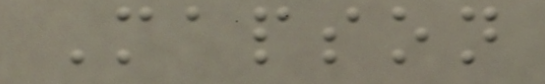Mapson
